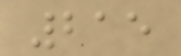215
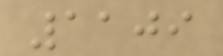1109
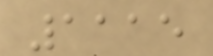1115
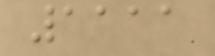1111
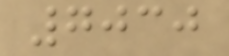7030
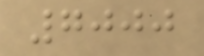7000
